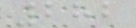282
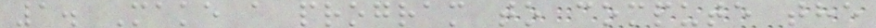1. Make a program to compute the
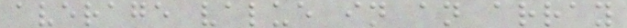average value in an array
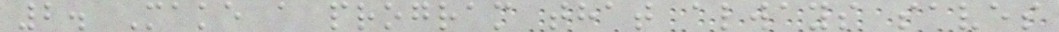2. Make a program that always saves
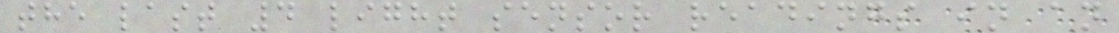the last 4 light sensor readings in an
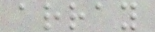array
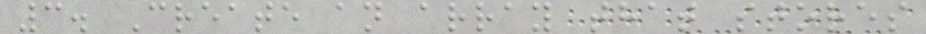3. Create an array that stores
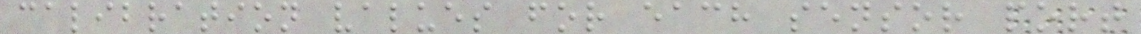calibration values for each sensor port
